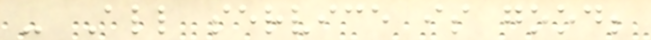- All service is good;
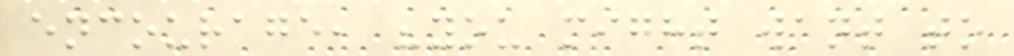encourage, "you might want to
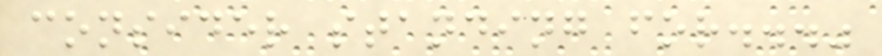consider standing for..."
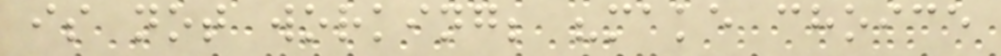is not working; "make choice
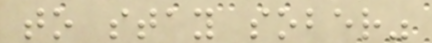to stay sober"
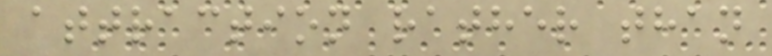attraction rather than
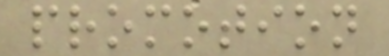promotion
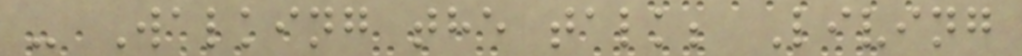- Walking the talk; Living
